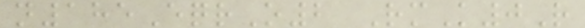n185EqrO2 RmK0R
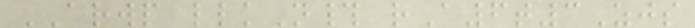ARWP llkN# rA6t3Zjs
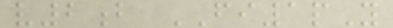v2b FI1pY
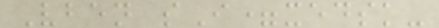Vben sI=xedsk-
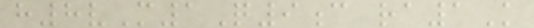h8vM1Q9c ra1K
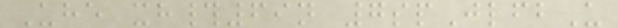Uhe xh#69n 7spJlfbU
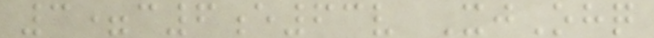3=c6e63v XjOhq
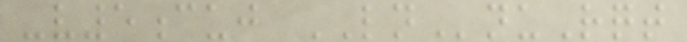-v5cuj LNnuRqt
